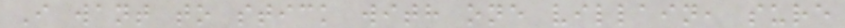I want to stick with one villain, sure
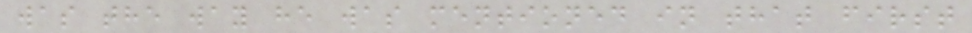was the way he was mentioned in that first
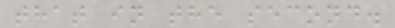that in the second.
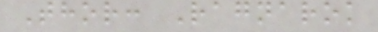Thor: Ragnarok
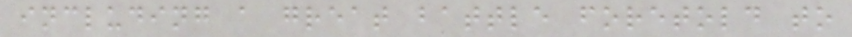including a great battle foretold to
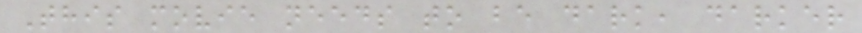This movie needs to be dark, darker
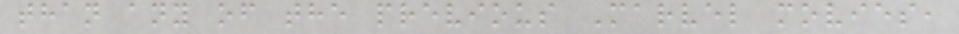than any of the previous Marvel movies,
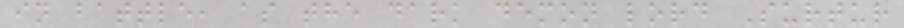in battle, as the dark demon lord Surtur
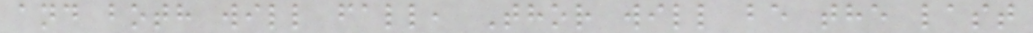and both will fall, Thor will be the last
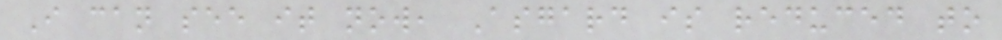I can see it now, Asgard is reduced to
